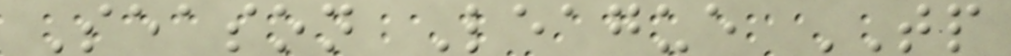Season League TP
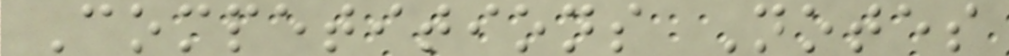Competitions Notes
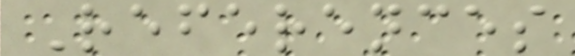References
